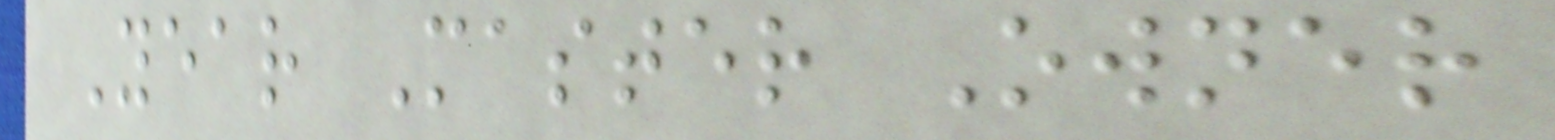Year Master Owner
